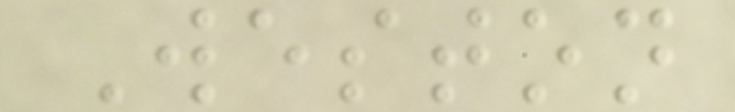Weston
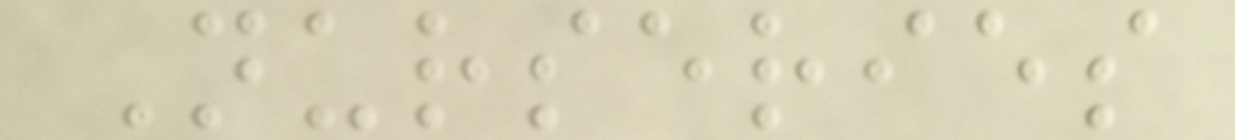Nurseries
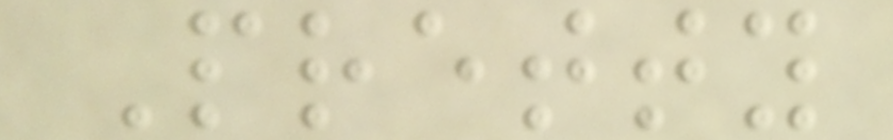Pretty
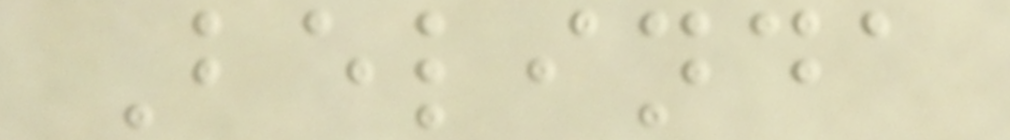Belinda
